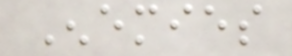Enemies
